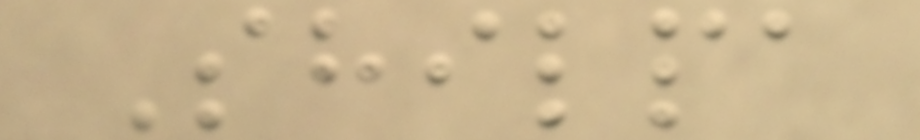Shilpa
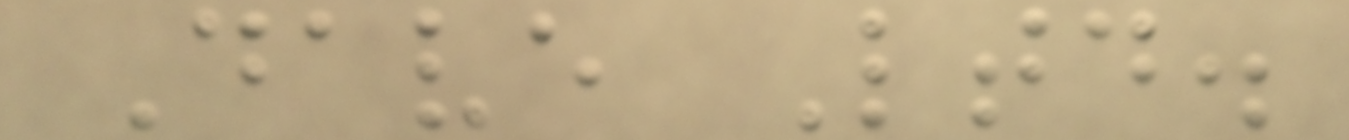Dave Ltd.
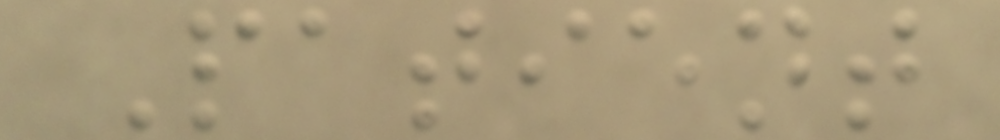Patient
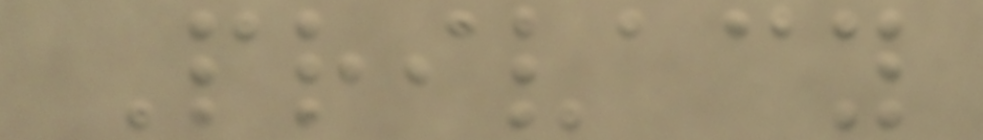Privacy
